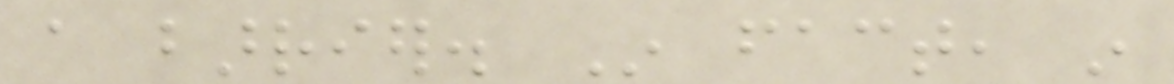a barrier. In fact, in
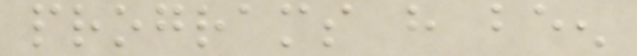programs have been
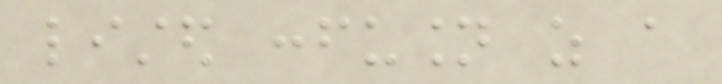listed confusion as a
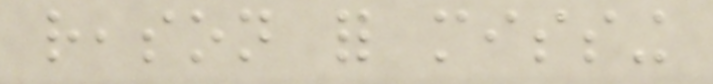reason for missing
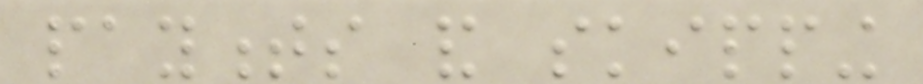payments and skipping
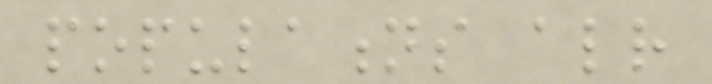populations already
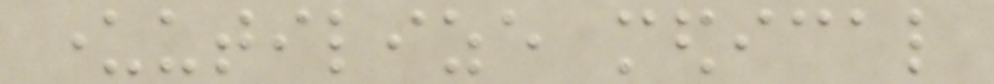underutilize medical
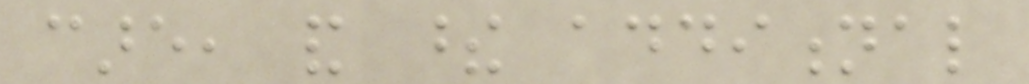care, and these additional
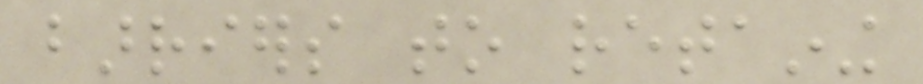barriers to retaining
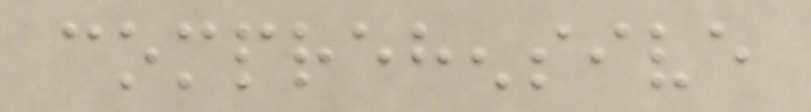comprehensive
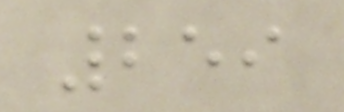259
